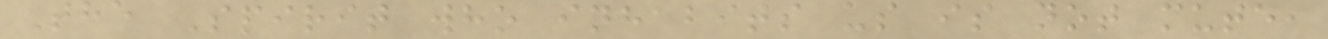The Spirit who inhabits us is not mute,
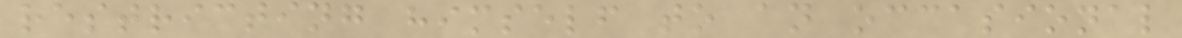restricting himself to an occasional
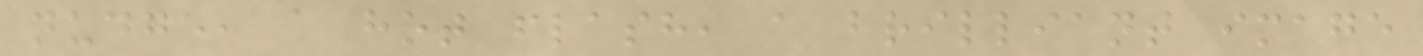nudge, a hot flash, a brilliant image
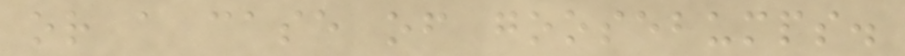or a case of goosebumps.
